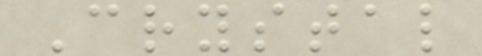Crystal
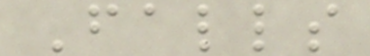Falls
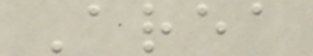Area
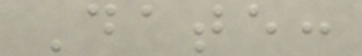Date:
